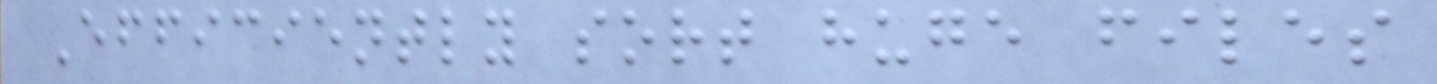Efficiently sort huge files
